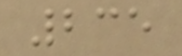235
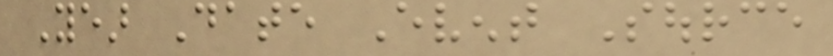Year Date Event Source
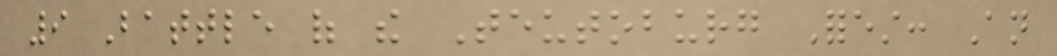9 Battle of the Teutoburg Forest: An
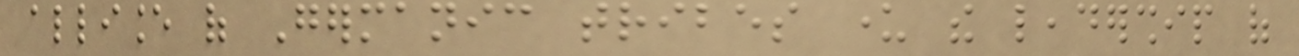alliance of Germanic tribes under the leadership of
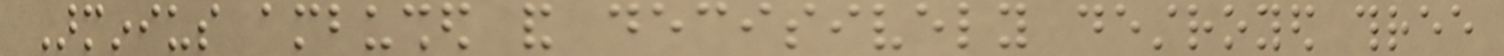Arminius ambushed and decisively destroyed three
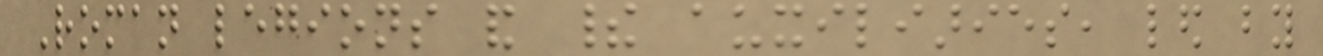Roman legions and their auxiliaries, led by
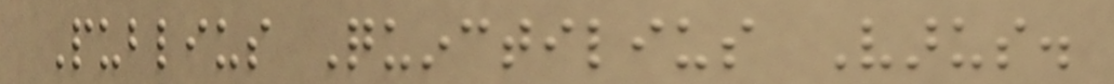Publius Quinctilius Varus.
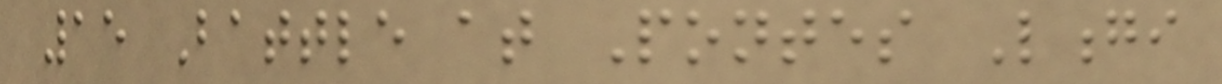15 Battle at Pontes Longi
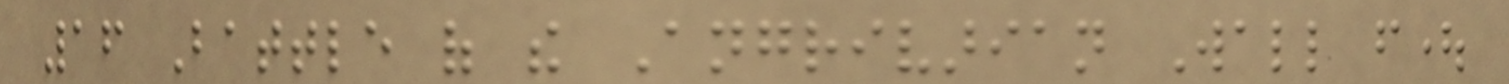16 Battle of the Angrivarian Wall fought
